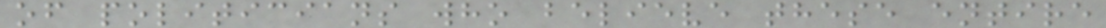of politicians who believe these entire
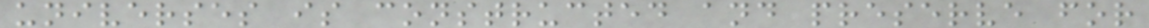universes is constructed and preserve for
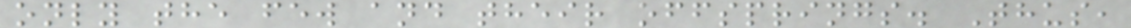only the few and their offsprings. Thus,
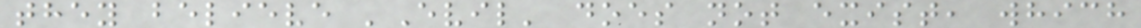they believe 'Evil' does not exist, which
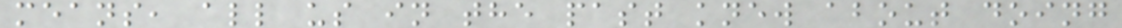means, all us in the past knew about doing
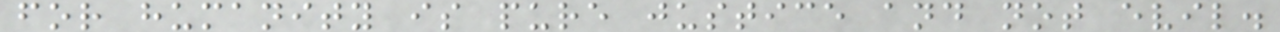for humanity is pure justice and not evil.
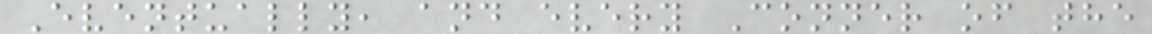Eventually, and every Conner of the
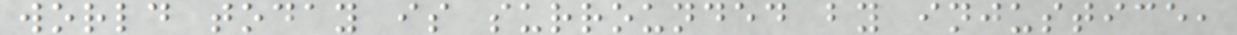world today is surrounded by injustice,
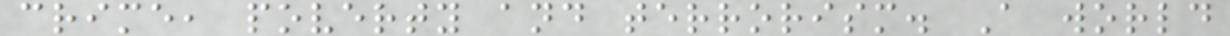crime, poverty and terrorism. A world
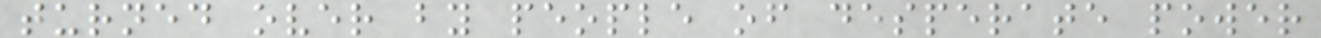turned over by people of desperate power
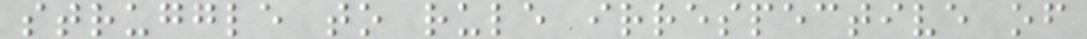struggle to rule irrespective of
